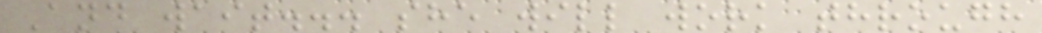And wait... she will work through
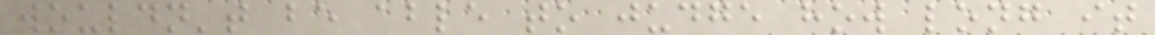wouldn't be able to judge how long it
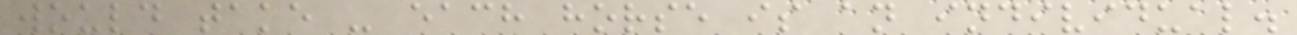would take - each horse is an individual.
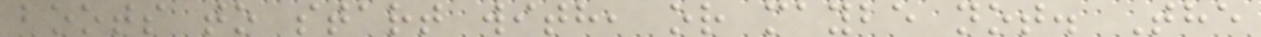boots to start with, or maybe not. The
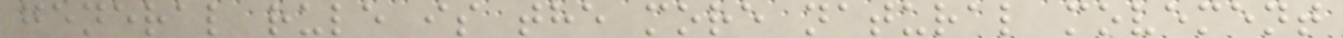general rule is the more natural movement
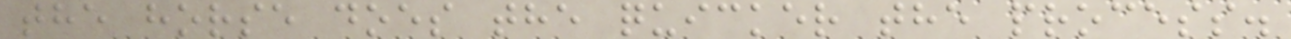the horse does the quicker the process.
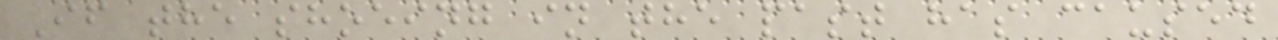If the shoeing in the past has caused
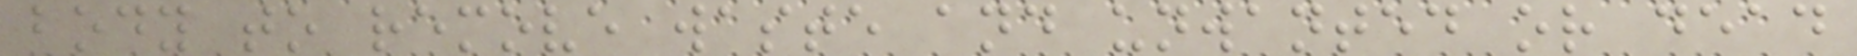body to remove waste and unwanted or dead
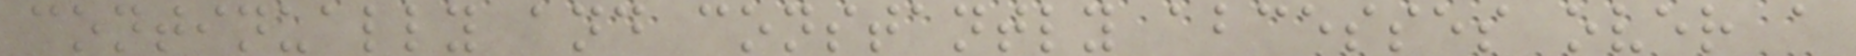continually and constantly abcesses over a
